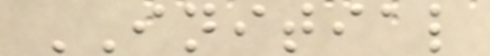INITIAL
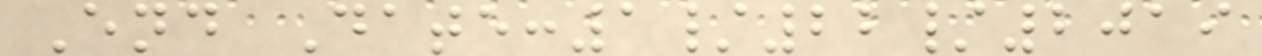End Date:1/22/2019
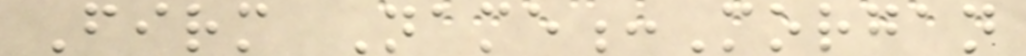Firm Name:Morgan
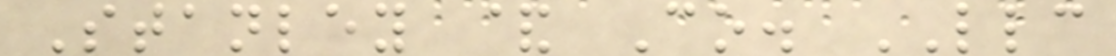Stanley & Co. LLC
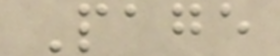Page
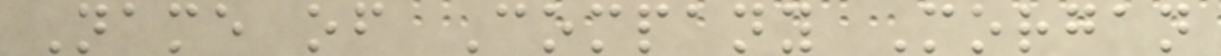Name of Company Morgan
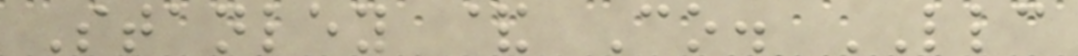Stanley & Co. LLC
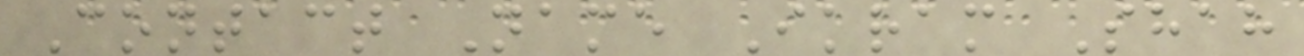Contact Name Ikram Shah
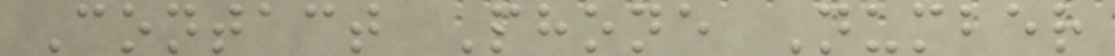Contact Phone Number
